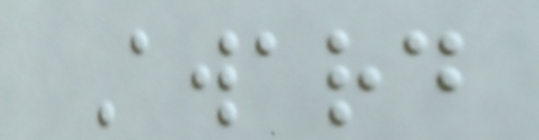Award
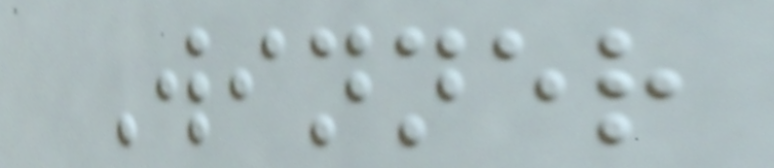Winner
